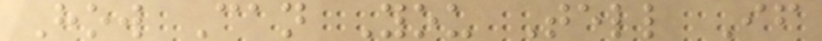How Can You Tell If
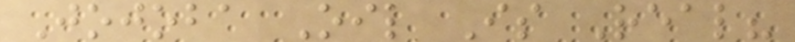Jojoba Oil Is Real?
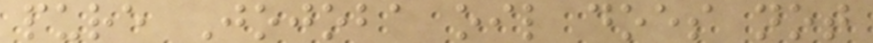pure Jojoba oil does not
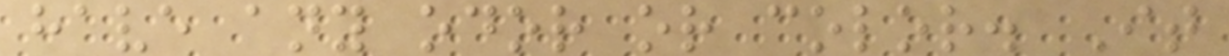have any odor or color. It
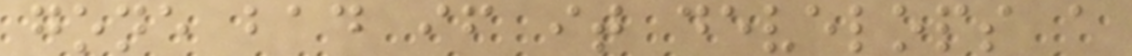gone bad if it develops a
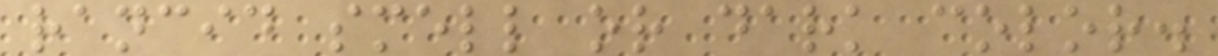rancid smell or dark color.
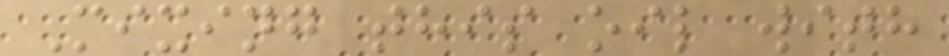Mixing this oil with
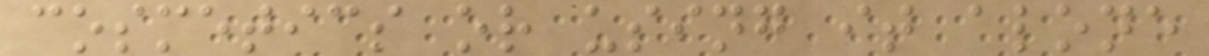cosmetics or using it alone
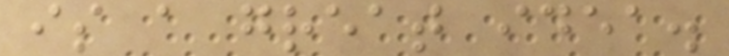is a great idea.
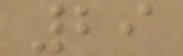29
